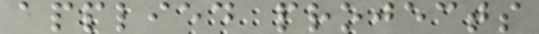applied projects
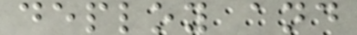deploy and
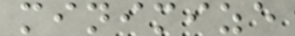minimize
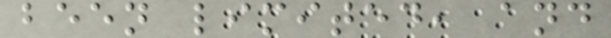been limited, and
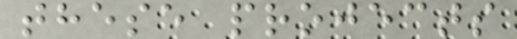these projects
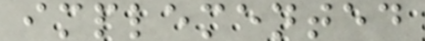implemented
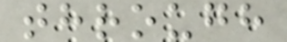through
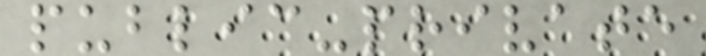public-private
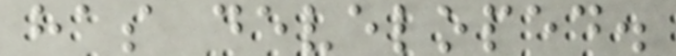has developed.
